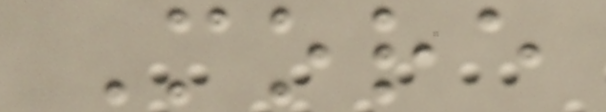More
